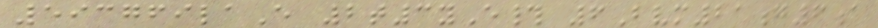593769laE 2t3yE# 6Bvm21g6a
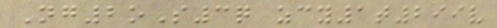Ng2oS3q zcy1t299v
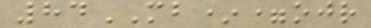84MB*=ojr
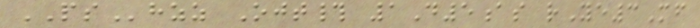PShzz Ojt# 1D5as rYe3Mf
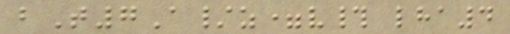bT7A/z=v# lha4
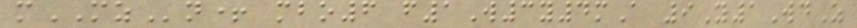mMZn+ mbo6 f1W3y4mA 9Y1WdZ
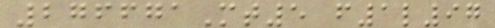276671Mt5 f1l97
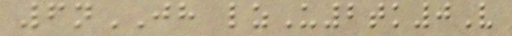6nJH lzU2tk0V
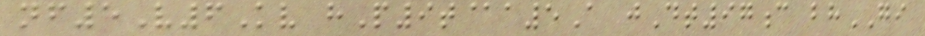nf5V6Kv hP9t@a5A jDt97c bhGI
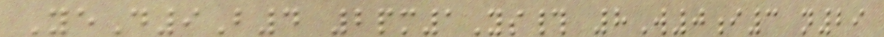YeD9B4 2pm1Ys# 8W0i3 n29
